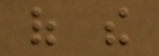of the
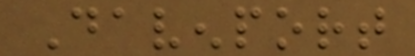Davenport
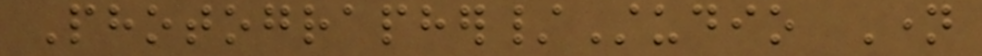Photographer/Studio Name
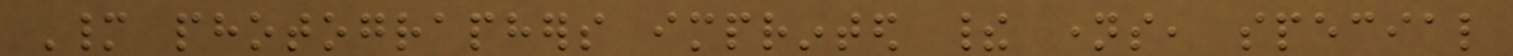Many photographers imprinted their names, special
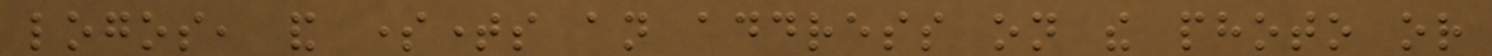logos, and sometimes an address on the photo or
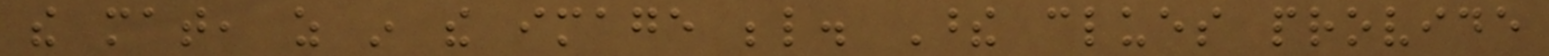the mat, as in the image below. These clues provide
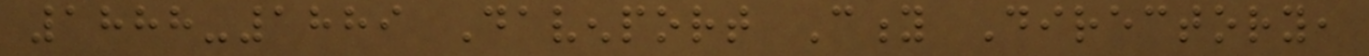1888-1889 Davenport City Directory,
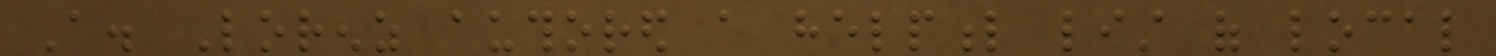A. Lorenz authored a helpful list of local
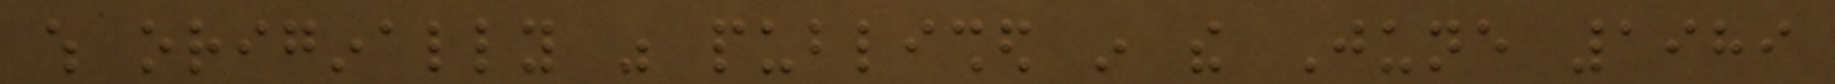which originally was published in the June 1989
